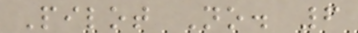Pilot No. 6
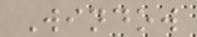Window
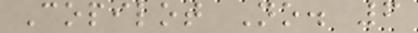Copilot No. 6
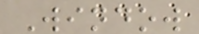Window
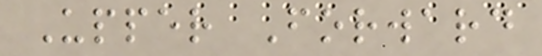Upper Forward
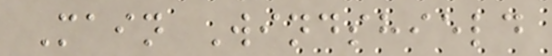Main Windshield
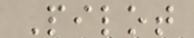Pilot
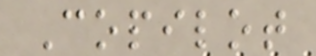Copilot
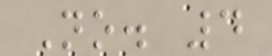No. 4
